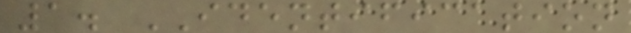1. IDENTIFICATION
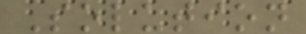Solution
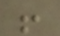!
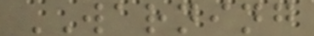WARNING
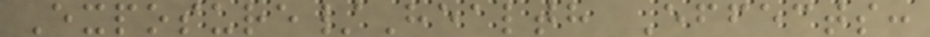Exposure/Health Effects:
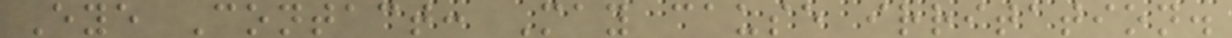Eye Contact: May cause irritation.
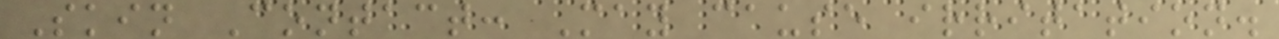Skin Contact: May cause irritation.
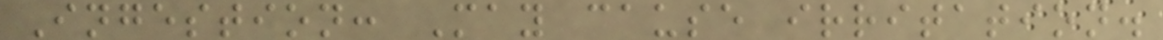Ingestion: May cause irritation.
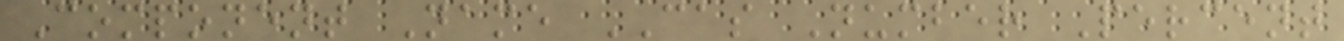Component Name CAS Number Percent
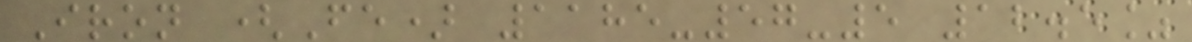Iron (Fe) 1185-57-5 12.5%
